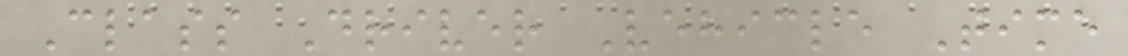Class Driver Vehicle Time
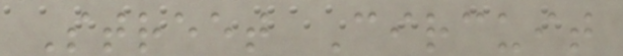Street Circuit
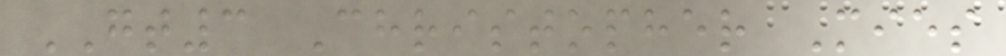GT3 Christopher Mies
